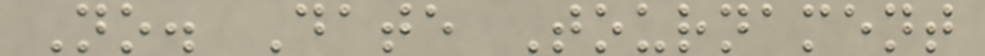No. Date Tournament
